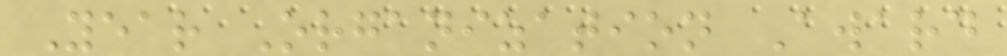Year Organization Award
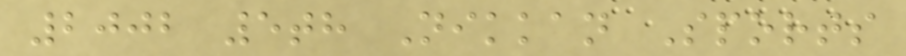2002 5th Nikkan Sports
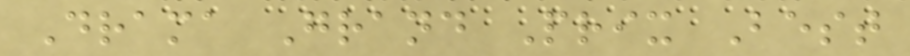Drama Grand Prix Best
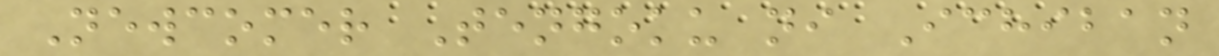Newcomer Tengoku ni Ichiban
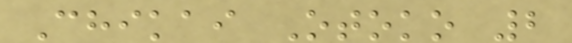Chikai Otoko 2
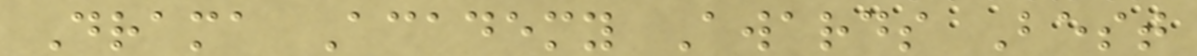Drama Academy Awards Best
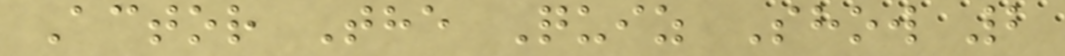Actor The Quiz Show 2
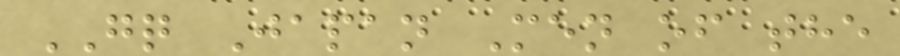GQ Japan Men of the
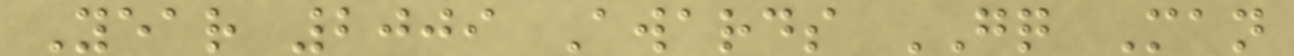Year 2009 Awards GQ Man
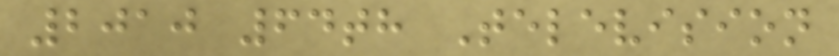2010 64th Television
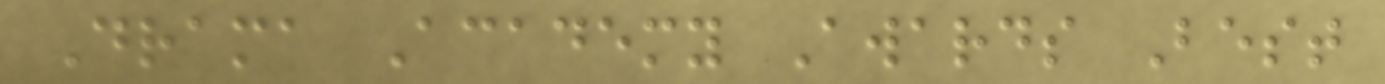Drama Academy Awards Best
